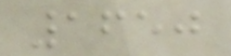1650
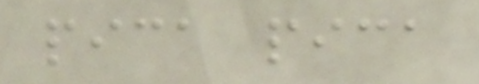pica pica
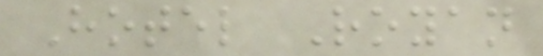Hotel Royan
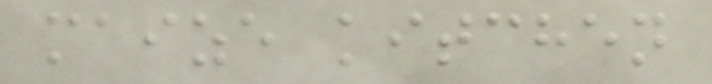maize kitchen
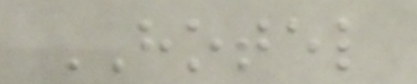HOTEL
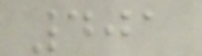401
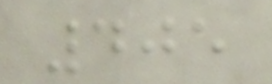405
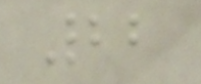22
